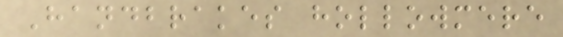Handbrakes hollowmere
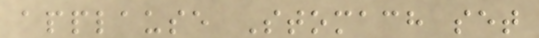applause Stomach set
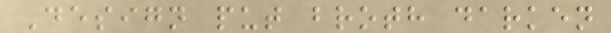Design put broth darken
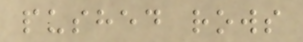pushed rows
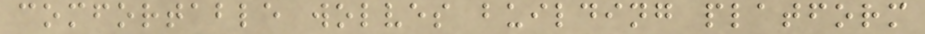comfortable wolves building platform
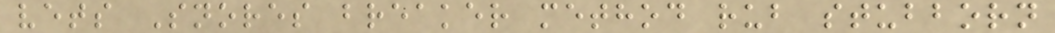vets Snores breaker method rub stubborn
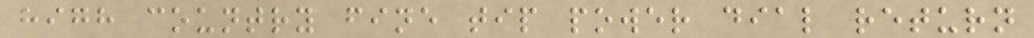high country fine tip power dial return
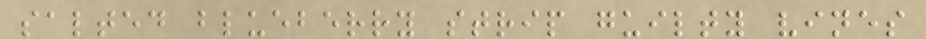salted blueberry strip guilty vines
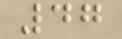47
